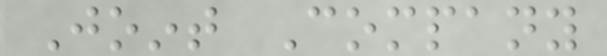Joint Company
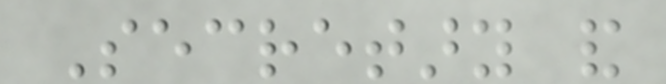Secretary and
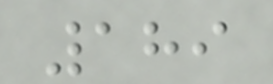189
